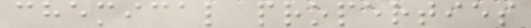chemical properties
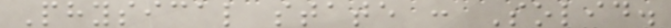Physical state : Solid.
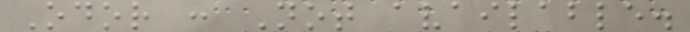Odor : Not available.
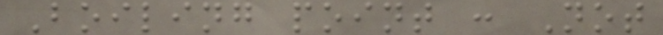Boiling point : Not
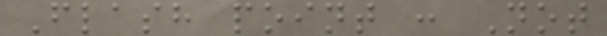Flash point : Not
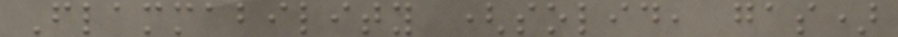Flammability (solid, gas)
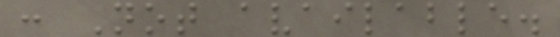: Not available.
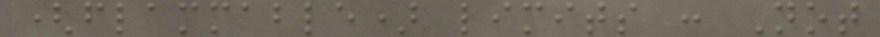(flammable) limits : Not
